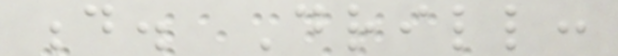d. Drill:
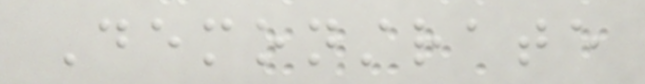Demonstrate
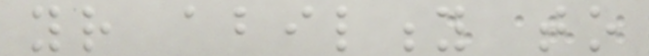your ability to
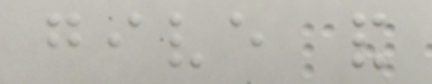give and
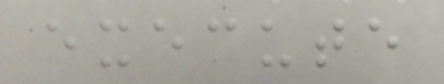execute
